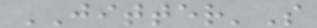JITTER'S
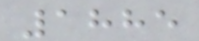1885
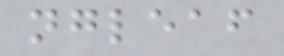ngleaf
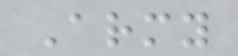Army
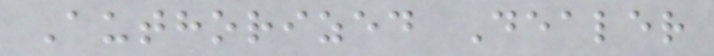Authorized Dealer
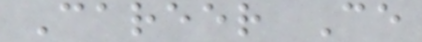Career Ce
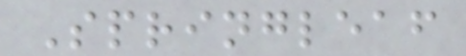Springleaf
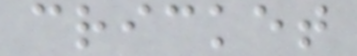cricket
